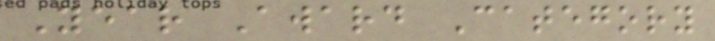Year Award Category
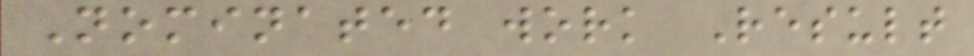Nominated work Result
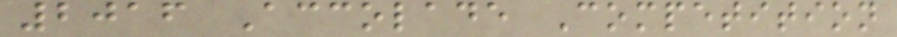2016 Accolade Competition
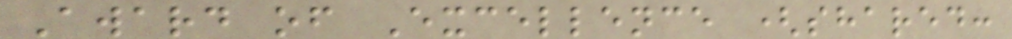Award of Excellence (shared:
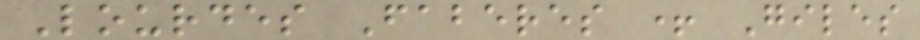Lourdes Faberes + Giles
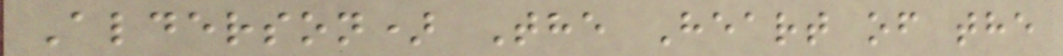Alderson) The Heart of the
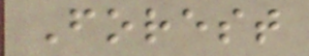Forest
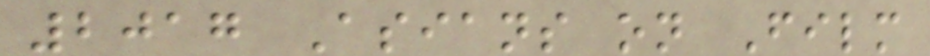2017 Asians on Film
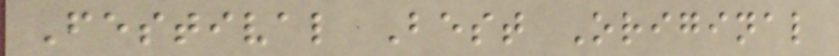Festival Best Original
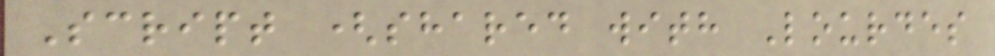Script (shared with Lourdes
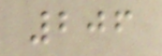206
